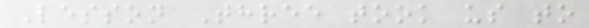Lesson Three took us to
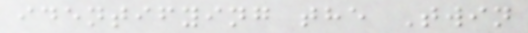identifying the Twin
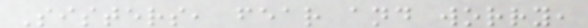Sisters, fear and worry,
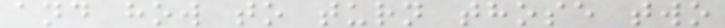and how to turn those two
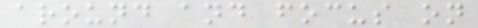around and focus on
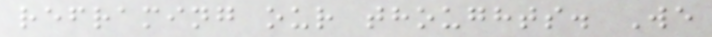reframing our thoughts. We
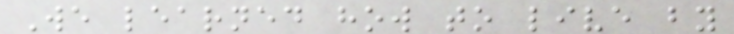We learned how to live by
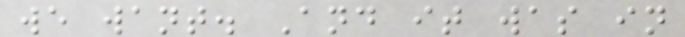we want. And it was in
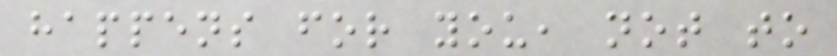happens for you, not to
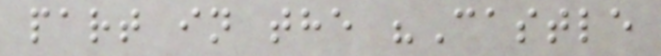part in the "Castle
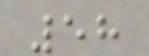58
